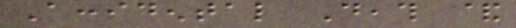Accidental Death &
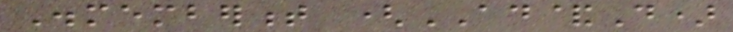Dismemberment (AD&D)
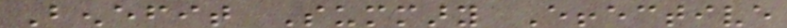Benefit Summary Effective
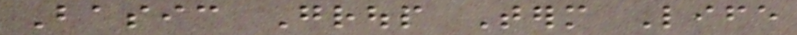Basic Group Term Life
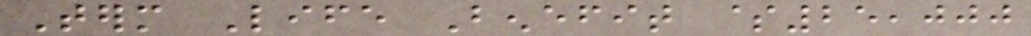Term Life Benefit $25,000
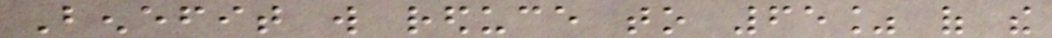Benefit will reduce to 65% of the
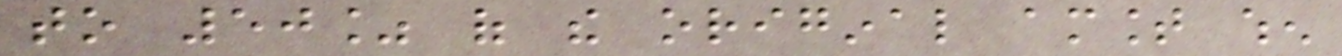to 50% of the original amount when
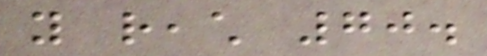you reach 70.
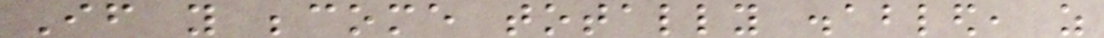If you become totally disabled, as
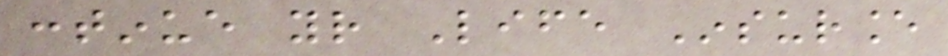continue your Life Insurance
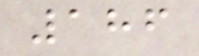186
